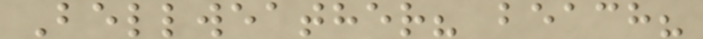Bellweather? beach?
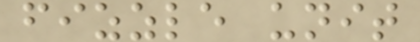fizzle unit
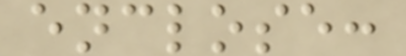enclose:
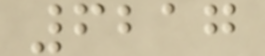6217
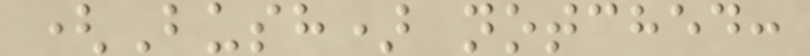(Bush) notched:
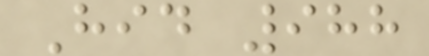Hid 988
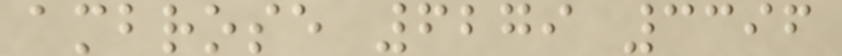ambrose 6279 3396
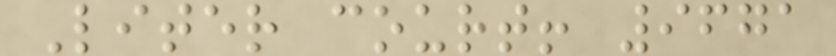Liter court! 9671
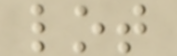lot
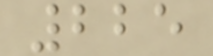225
